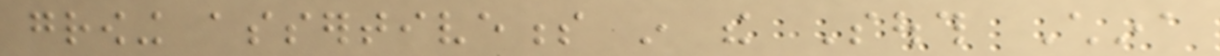growing assertiveness in the South China
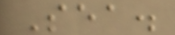Sea.
